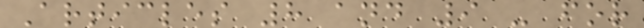Articles 8 and 9 - for
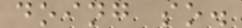doing so.
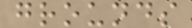grounds
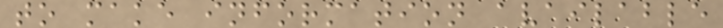to make information available
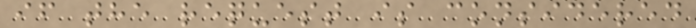if the request is considered
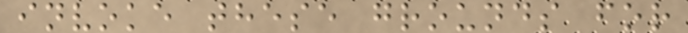invoke these grounds for
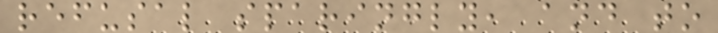refusal sparingly, and to
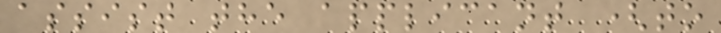assist the applicant (to
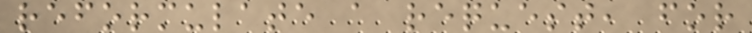reformulate a request, for
